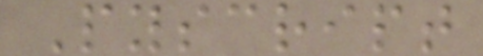Pyscript
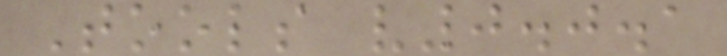Tools v0.0.1
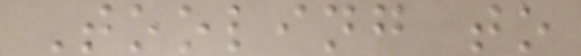Tooling to
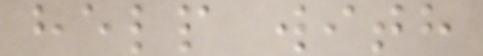help with
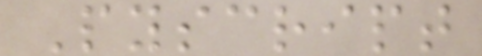Pyscript
